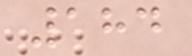184
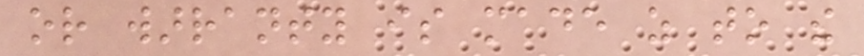or warranty is made as to the
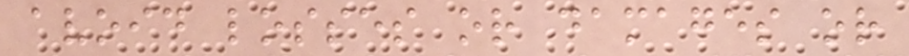avoid losses or damages or
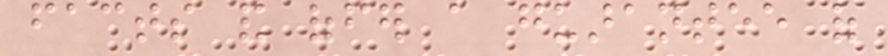facts and offer a guarantee of
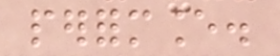performance.
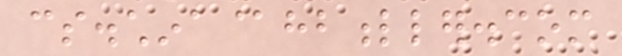cs.china@hbfuller.com
